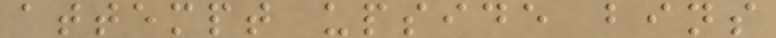attempt upside bins
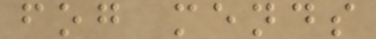fog mends
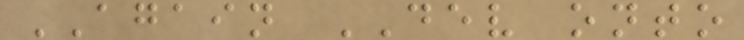AGAIN DEV onto
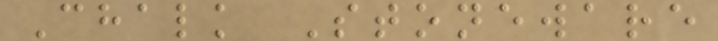Chalk Stoneware
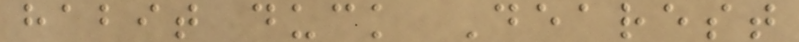habit duck Dearest
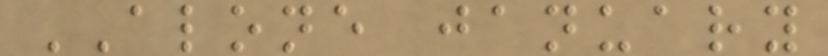ALONE january
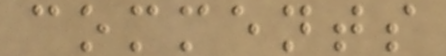comments
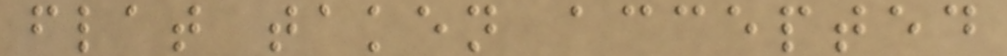flat taken accepted
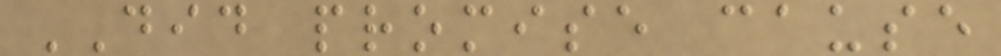DID promise cause
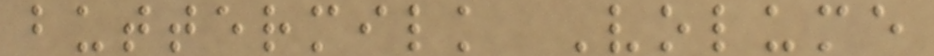buttermilk Volume
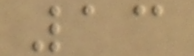13
